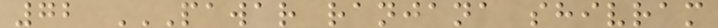72 PAWAR RANJANA SHIVRAM
